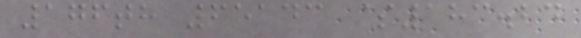176th 65143 $183.24
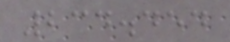234.454
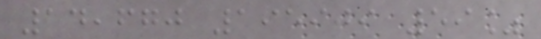14,670 195909 59%
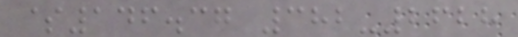$146.37 382-2628
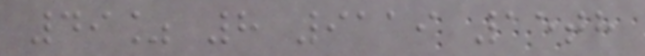49% 8 9119 15th
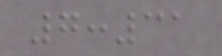7:31
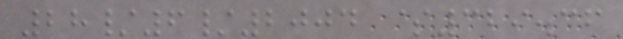28/6/2004 $329.36
